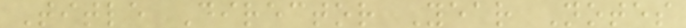Title Director Year Notes
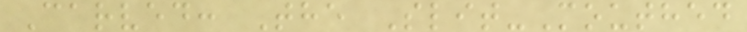Carved: The Slit-Mouthed
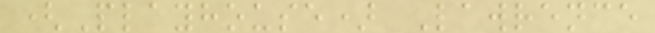(Playhouse) Lawrence
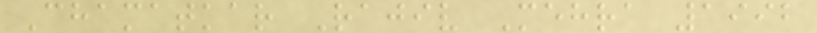Chamatkar Rajiv Mehra 1992
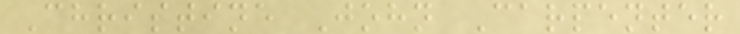Christine John Carpenter
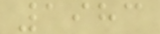1983
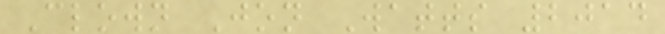Clown Jon Watts 2014
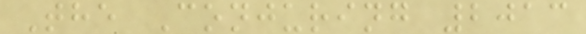The Conjuring 2013
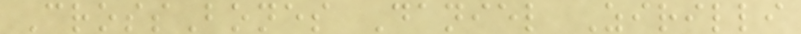CrossBones Daniel Zirilli
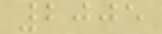2005
